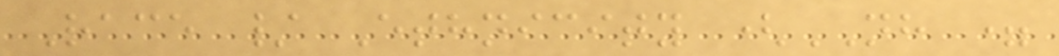Race / Ethnicity (NH =
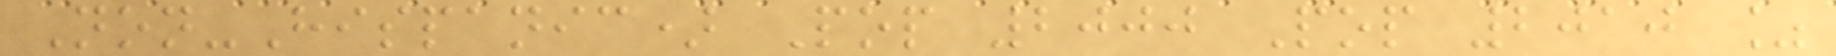Non-Hispanic) Pop 2000 Pop 2010 %
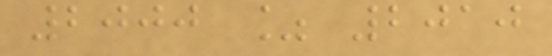2000 % 2010
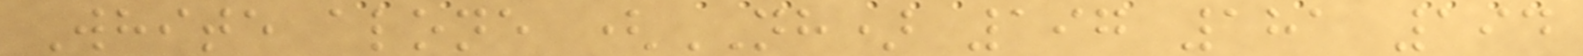White alone (NH) 197 181 194
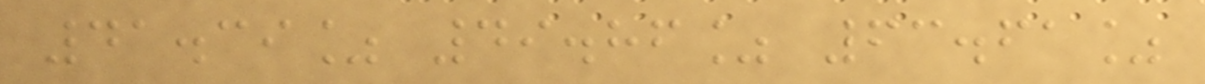41.39% 49.86% 63.61%
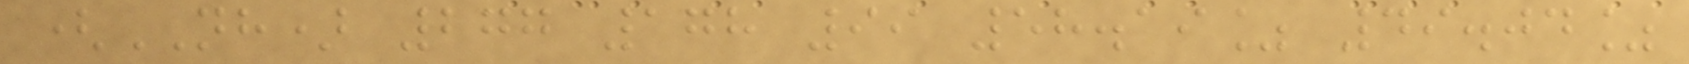(NH) 277 178 99 58.19% 49.04%
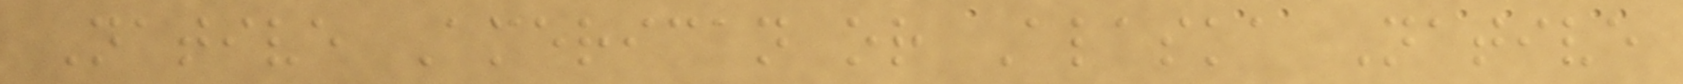Native American or Alaska Native
